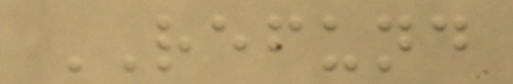REFUND
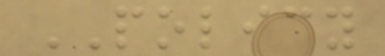POLICY
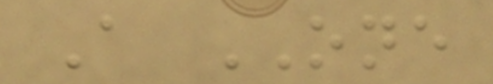A ONE
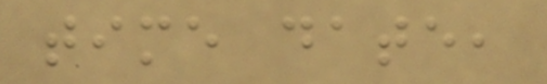time date,
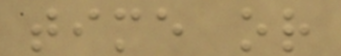time or
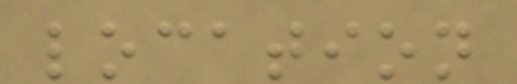location
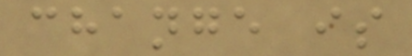change is
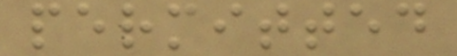permitted
